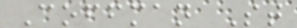Coffman St
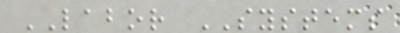LABOR SYSTEMS
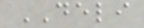DELI
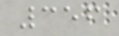356
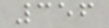356
